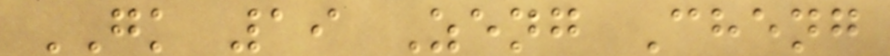GK 19 Zeng Cheng
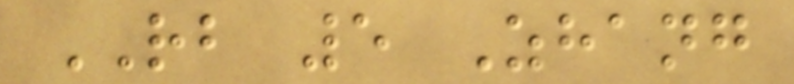RB 5 Zhang
